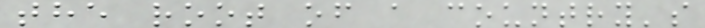the root of a country's
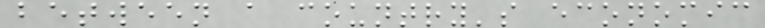between a country's economic
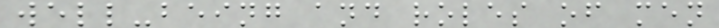well-being and roles of men
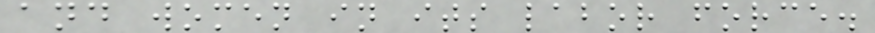and women in its labor force.
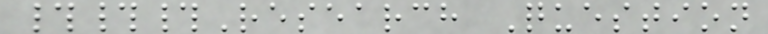###Research Question
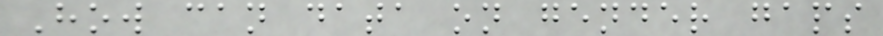How can data on gender gaps
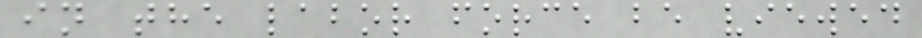in the labor force be viewed
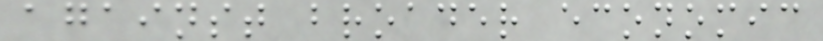against broader economic
